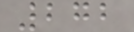272
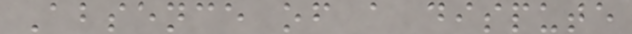Absence of a dispute
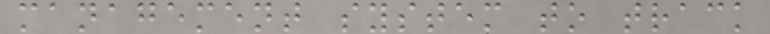management system to track
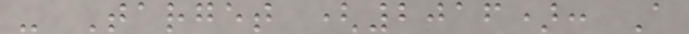- Target (2016): A
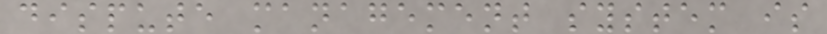dispute management system is
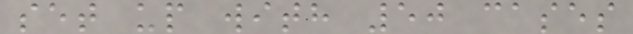set up with 50 cases
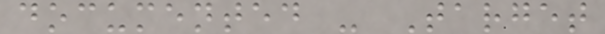documented - Target
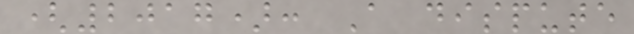(2017): A dispute
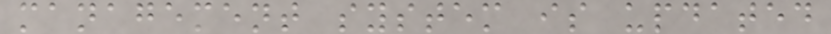management system is updated
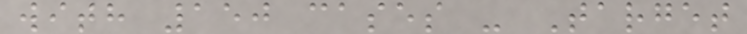with 150 cases - Target
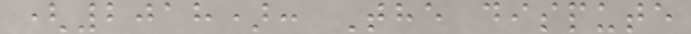(2018): The dispute
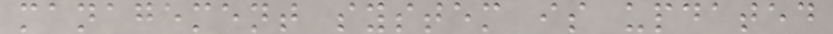management system is updated
